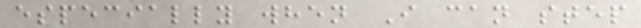especially when I can step
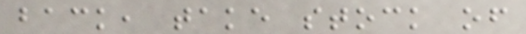back, take stock of
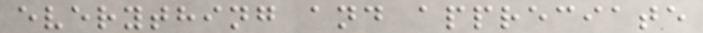everything and appreciate
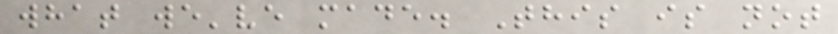what we've made. This is not
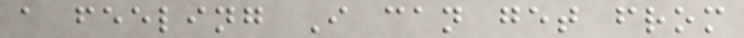a feeling I can get from
